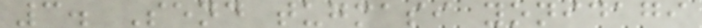3. Send tugmasi yonidagi
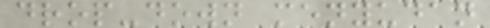drop-down menyudan
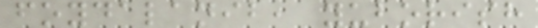foydalanib, yuborish
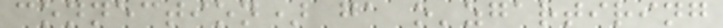connection) ga o'zgartiring
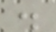.
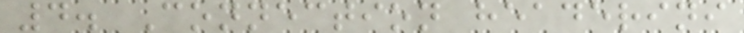4. Connection headerini
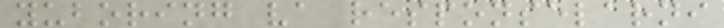yuboring va responselarni
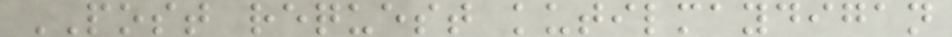POST request kutilmaydigan
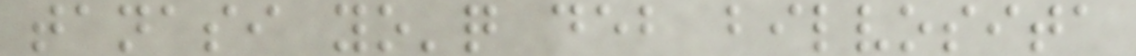tanasi yo'q deb bilvosita
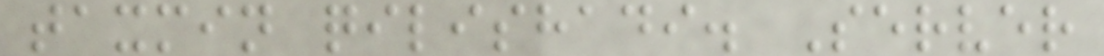taxmin qilishadi. Server
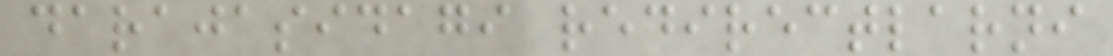darajasidagi redirectlarni
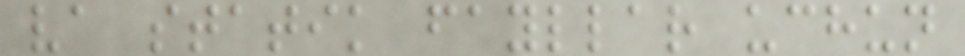va statik fayllar uchun
